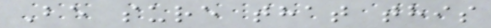Be sure that this
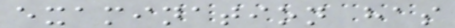examination has
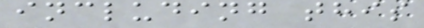including this
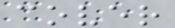cover
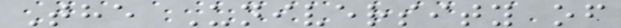The University of
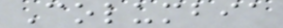Columbia
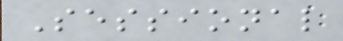Sessional
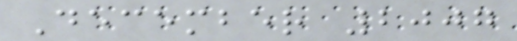December 2007
